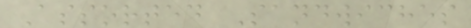Assorted Sandwiches
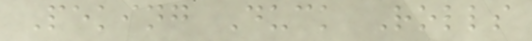Peking Duck Rolls
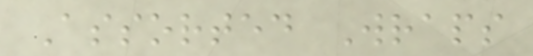Assorted Wraps
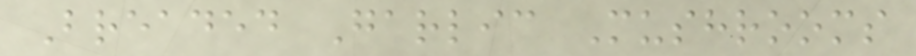Breaded Garlic Mushrooms
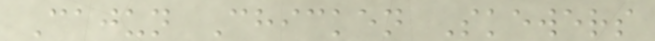Cajun Chicken Skewers
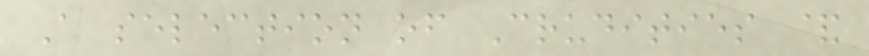A selection of Crudities &
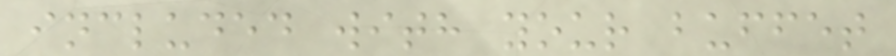included with your buffet
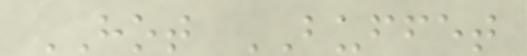HOT BUFFET
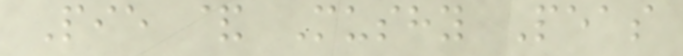Pie & Mushy Peas
